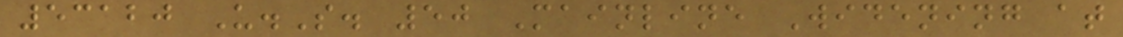53120 U.S. 50 Mainline Widening at
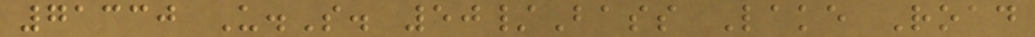71330 U.S. 50/Bass Lake Road
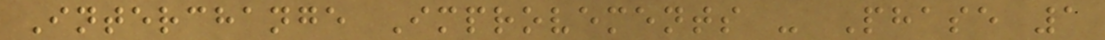Interchange Improvements - Phase 1
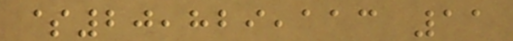$20,829,113 11
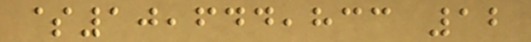$10,644,833 12
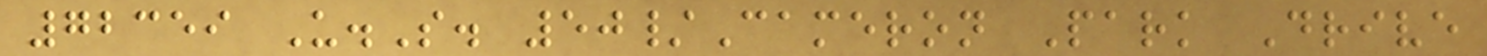72359 U.S. 50/Cameron Park Drive
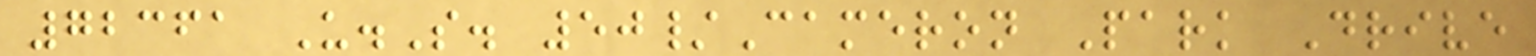72361 U.S. 50/Cameron Park Drive
